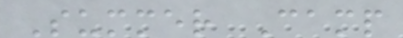Summer Camp
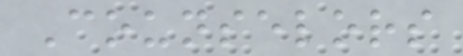Counselors
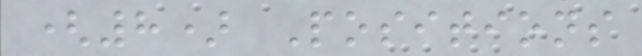(8) Positions
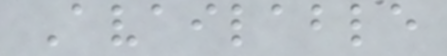Available
